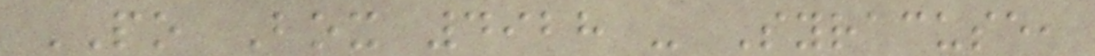PO Box 4928 - Syracuse,
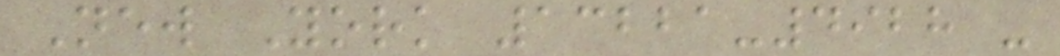New York 13221-4928 -
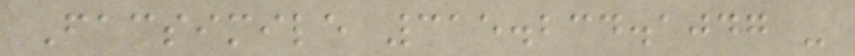Facsimile 315.234.1047 -
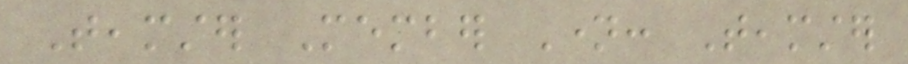Teamster Member Name: Teamster
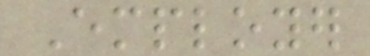Employer
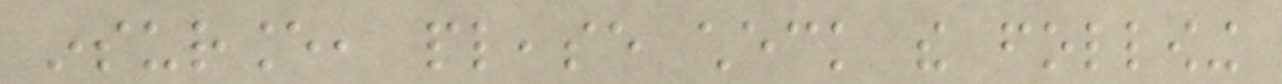insurance, please check the following
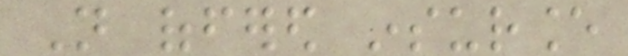Not offered insurance
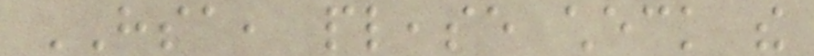HSA, please check the
